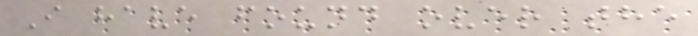I have found over the
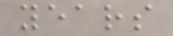years
